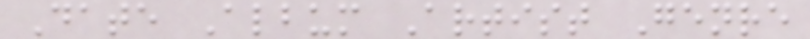Date Album Artist Genre
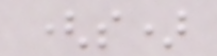(s)
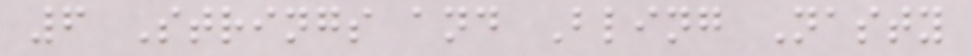6 Strings and Bling Nasty
